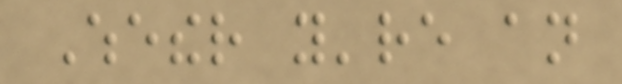Whether you're an
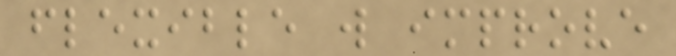flexible will improve
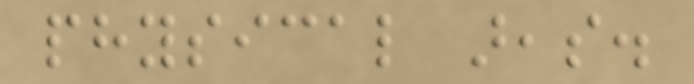physical areas.
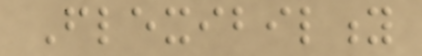Flexibility
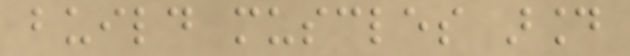build muscles around
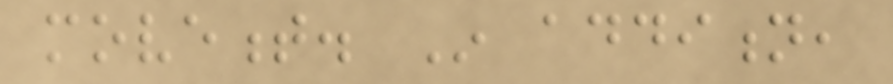movement. In addition,
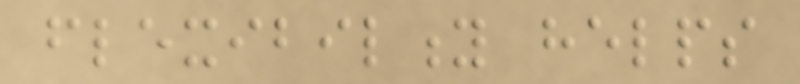flexibility helps
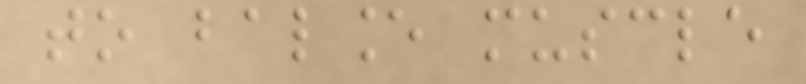to balance muscle
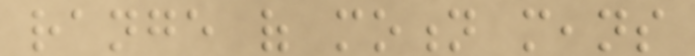range of motion means
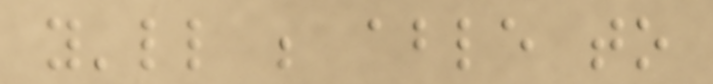you'll be able to
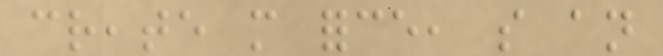create more force, so an
